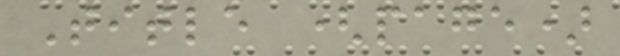Title (page)
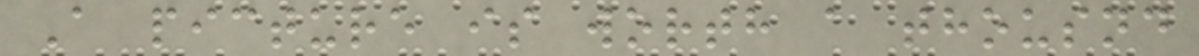A picture is worth a thousnd
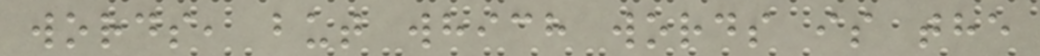words, but which words is the
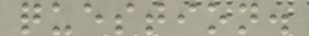question.
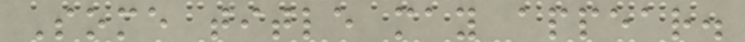Some title may appear.
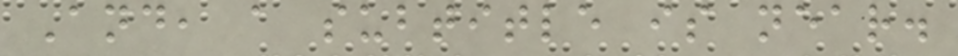And, a subtitle is near.
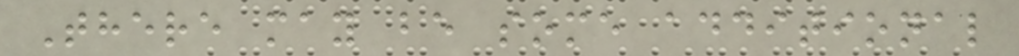There may be some additional
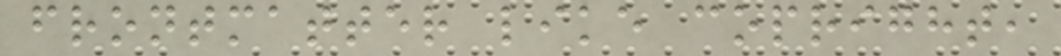frontmatter like copright,
